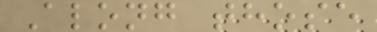Along those
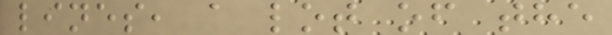lines, a lot of the
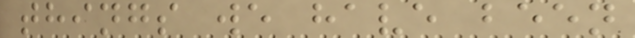things we have been
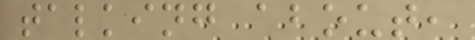talking about,
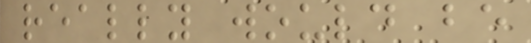really would be
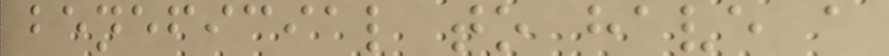beneficial to have a
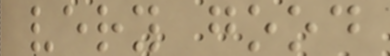very good
